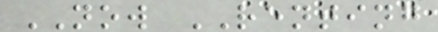NOW RENTING
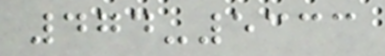474-5333
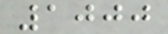1000
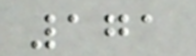171
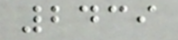2439
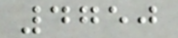4750
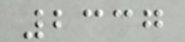2337
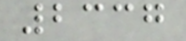2337
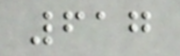617
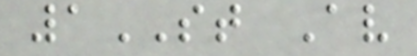1ST Av
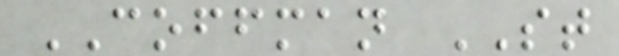COFFMAN ST
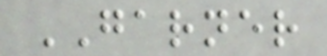GARNER
